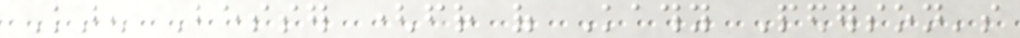Karen Besser (friend of Kathy Pederson's
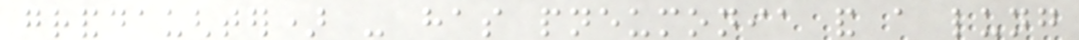granddaughter) - has pneumonia and a lung
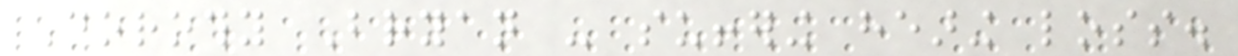Dorothy Bryan - suffering hearing loss.
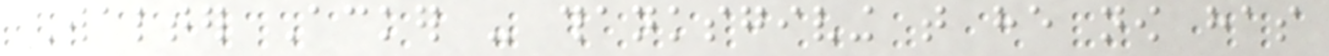Walter Acker - thanksgiving that he now has
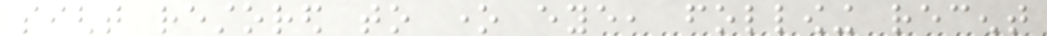sight restored to one eye, following recent
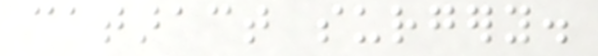cataract surgery.
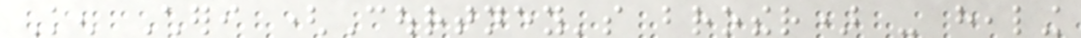Ken Cheri (Courtney's brother) - healing
